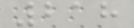218
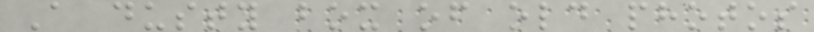A dusty box of old photos
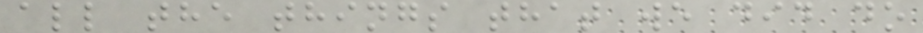all the things that we did do
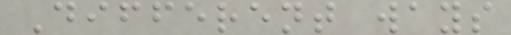Different ways
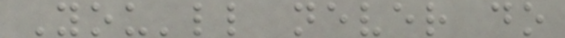You'll never do
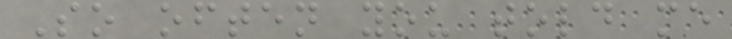So often you told me
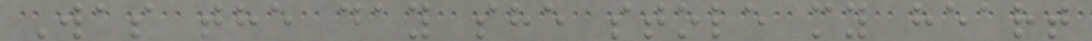Was the day she stole my heart
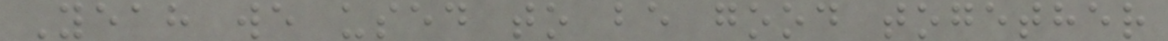Yeah we used to be good together
